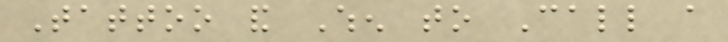Tattoo and When to Call a
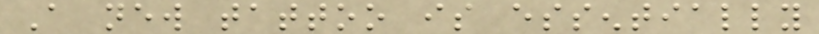A new tattoo is essentially
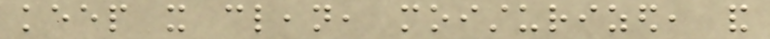keep it clean, moisturized, and
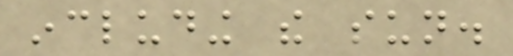including the sun.
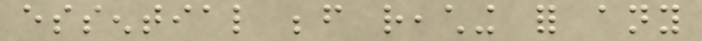essential before reaching for any
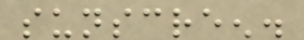sunscreen.
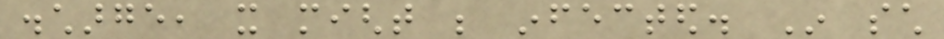discharge, it might be infected. In such
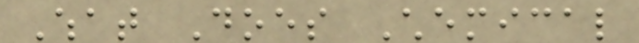What Does Chemical
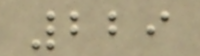229
